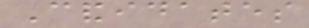Candidates
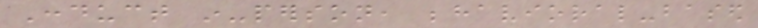Conduct in-person, behavioral-based
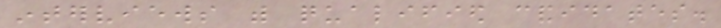interviews with qualified candidates.
